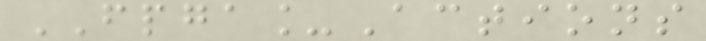FPGA_Actions
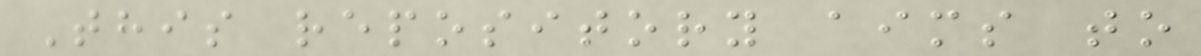This repository aims to
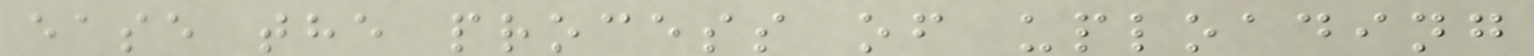ease the process of uploading
